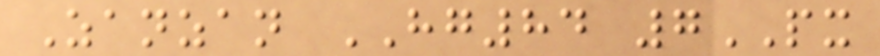Zanzan HG84 7PX
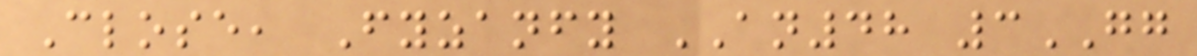Close, Fyzanfy AN48 3GG
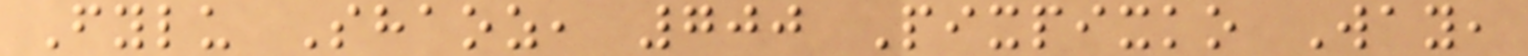Fylu Shaoz, 700 Pixpixko Way,
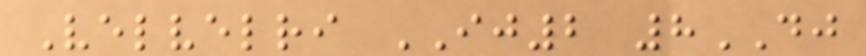Velvelri IJ2 8DJ
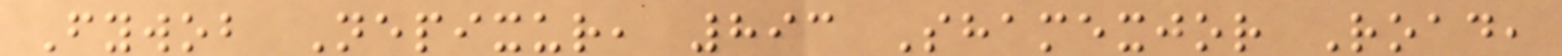Fywob Nepixur, 893 Shamexjor Road,
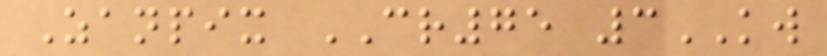Zanpix CR75 3KW
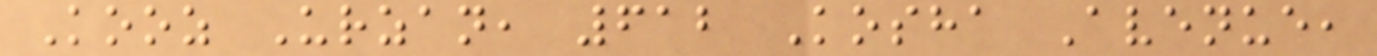Kooz Urzan, 612 Kosha Avenue,
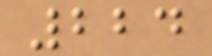224
